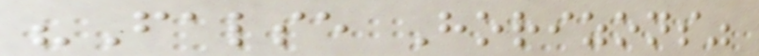"False Horizons"
